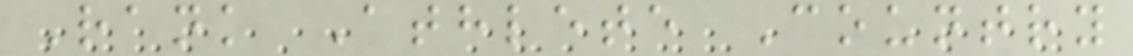Rank Athlete Country
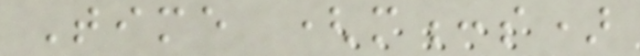Time (m:s)
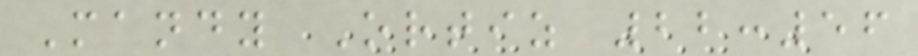Mandy Ortiz 22:56
